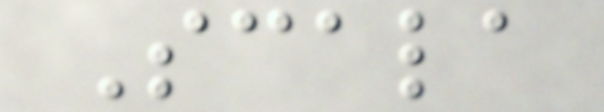Scala
